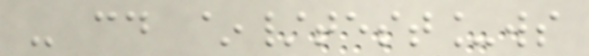- cd ~/test_ws
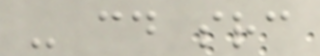- cd src
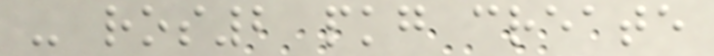- ros2 pkg create
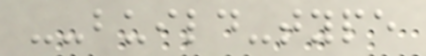--build-type
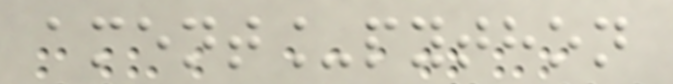ament_python
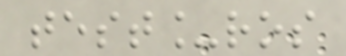test_ros
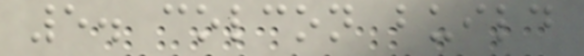5. colcon build
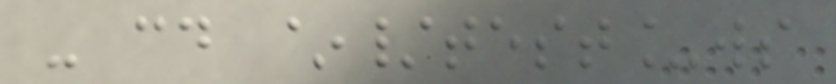- cd ~/test_ws
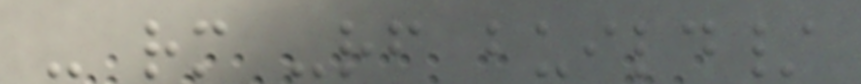- rm -rf build/
